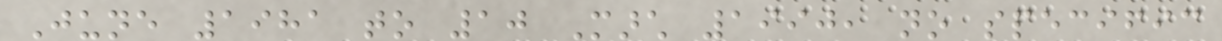June 1981 to 10 March 1990, no specific
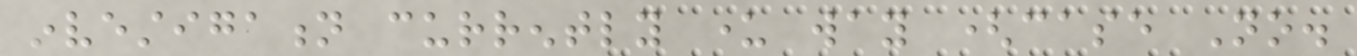investigation currently under way (case No.
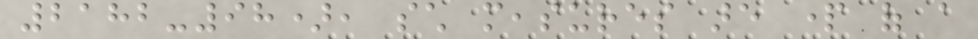2182-98), such measures are part of a
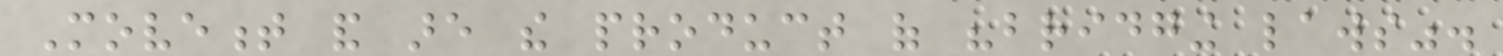Movement and are the product of "bridging laws".
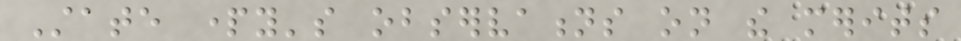State party's observations on the merits
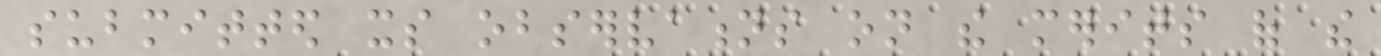submitted its observations on the merits of the
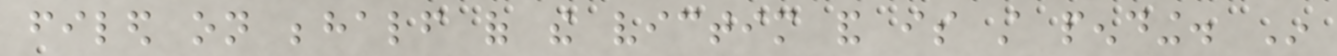filed on behalf of the victim and is still pending. In
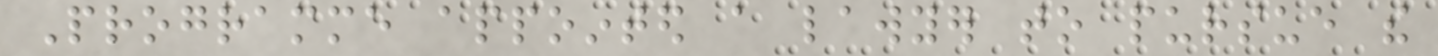Programme appointed a lawyer to pursue the
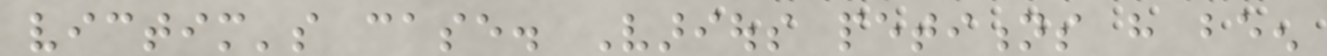victim's case. Various petitions have been
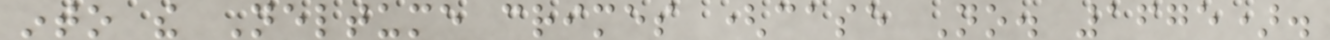into the Neltume crimes (case No. 1675).
